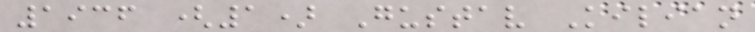1936 (1) Gustav Kilian
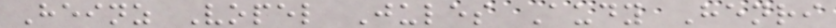Heinz Vopel Jules Audy Henri
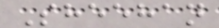Sheehan
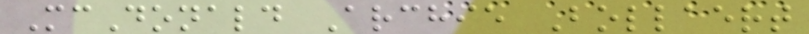McDonald Archie Bollaert
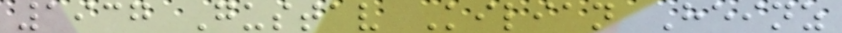1937 Gustav Kilian Heinz
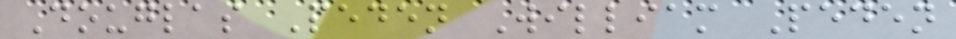Douglas Peden William Peden
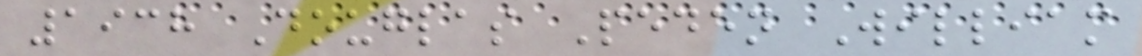1938 Douglas Peden William
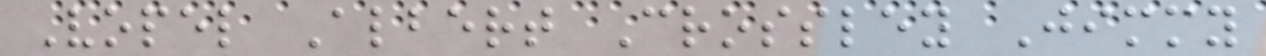Vopel Albert Crossley Jimmy
